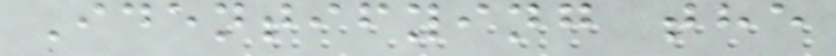Identifying the
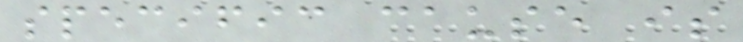specific cause is
